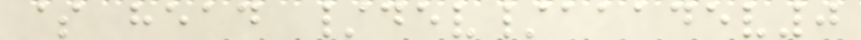$ head /dev/aaadev0
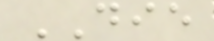DIE
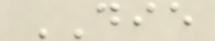DIE
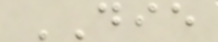DIE
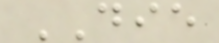DIE
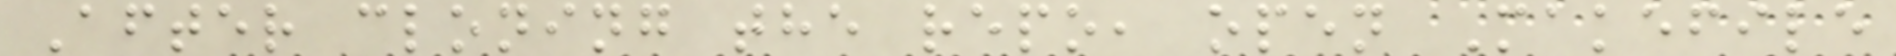After cloning the repo, open Makefile
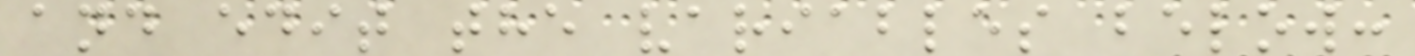and edit the variables below:
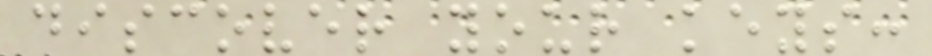discover your keys:
